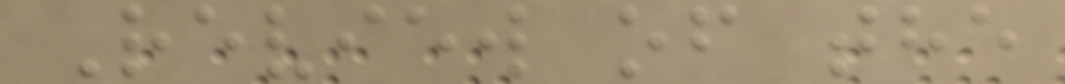Review of the
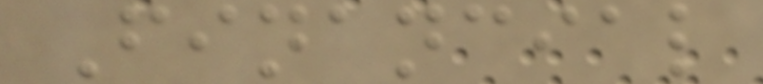Financial
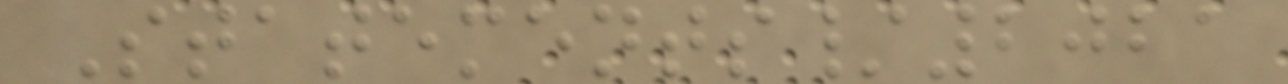Statements/2021
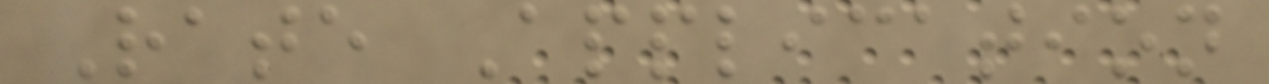Rate Application
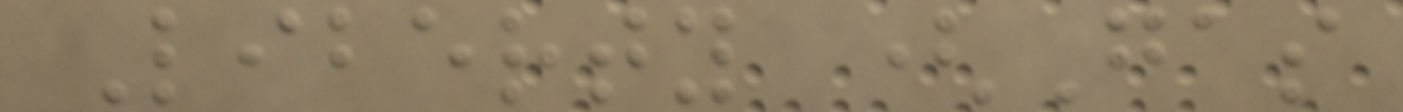Liberty (Gas
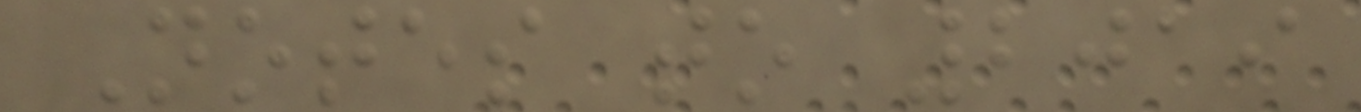Notes to 2019
